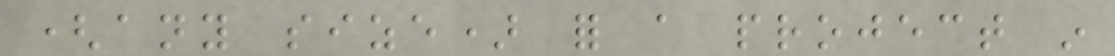(any size) for a project in
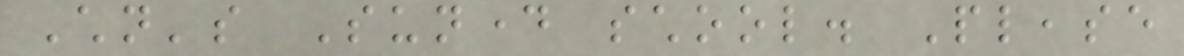Children's Sunday school. Please
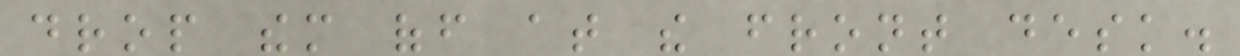drop them off at the front desk.
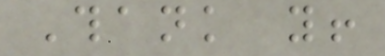Thank you!
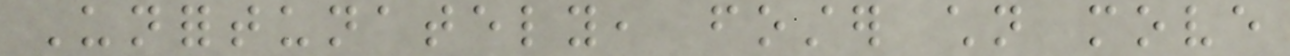Unfortunately, foster children move
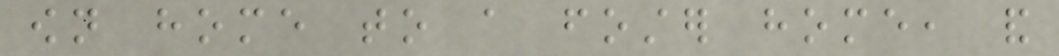own home to a foster home, and
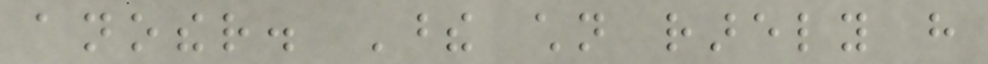another. These children rarely have
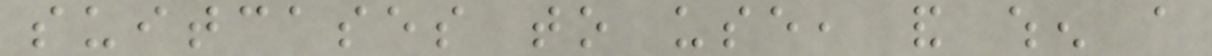suitcases to use, and when a
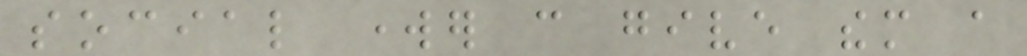social worker can give them a
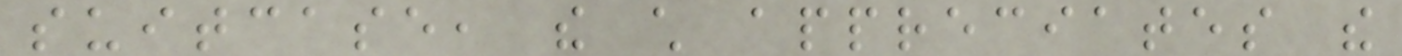suitcase, the child appreciates the
